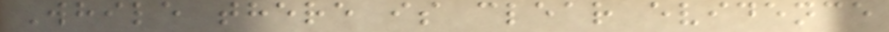While there is clear evidence
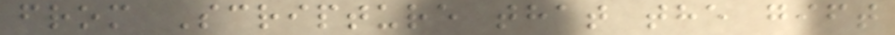from Scripture that the gift
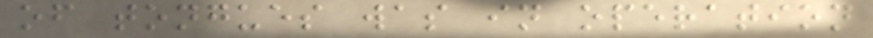of tongues was in operation
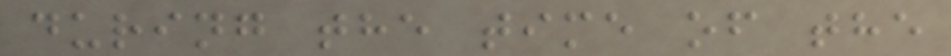during the time of the
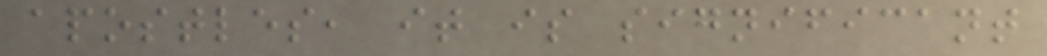apostles, it is significant
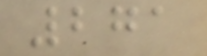271
